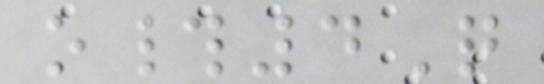o#4Q
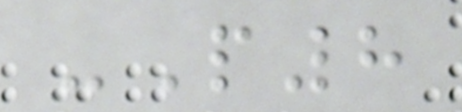-P8
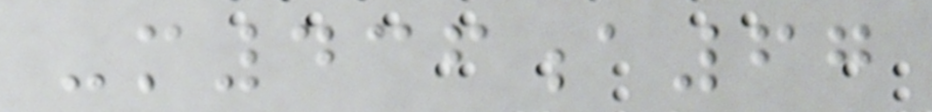-m436a67
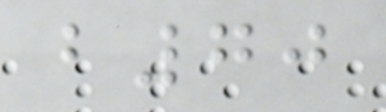b70
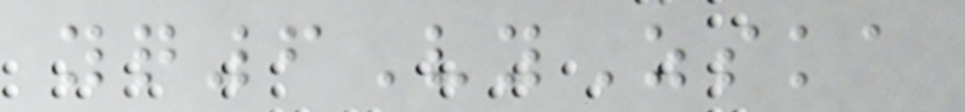yq6VyZska
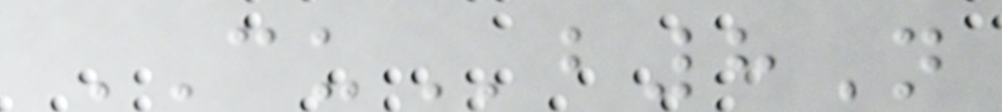CUb8N
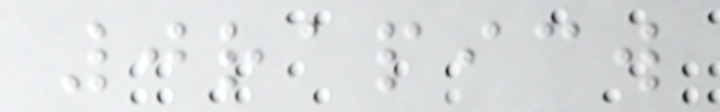0rapicw
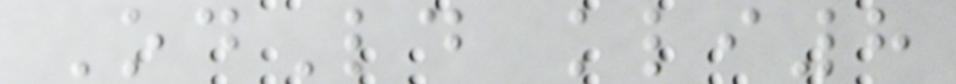OdLd kli8
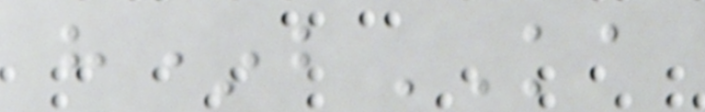h*bKA
